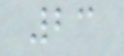23
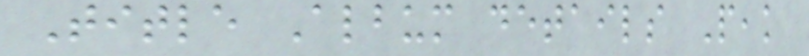Title Album details Peak
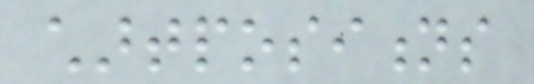chartpositions
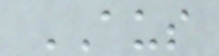AUS
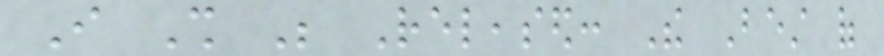I Shall Be Released: The Best of
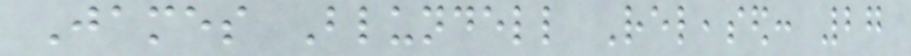James Blundell Released: 27
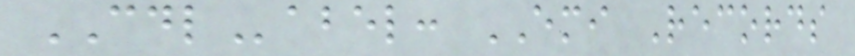CDLabel: EMI Records
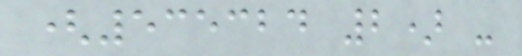(535324 2) -
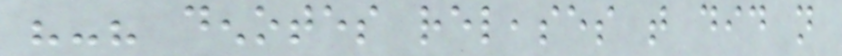"-" denotes releases that did not
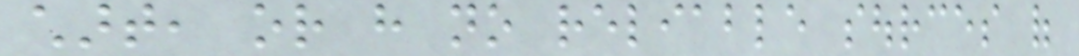chart, or have no reliable sources of
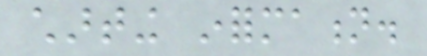charting information.
